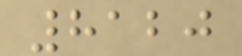8120
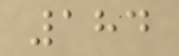184
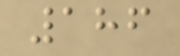186
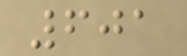601
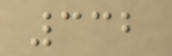332
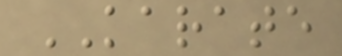KARATE
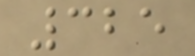325
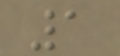1
